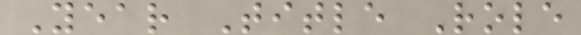Year Title Role
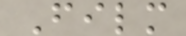Film
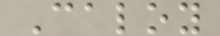Caloy
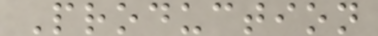Production
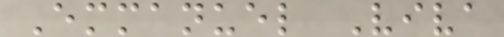Emmanuel Viva
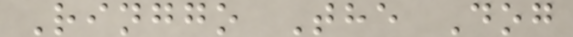Ringgo The Dog
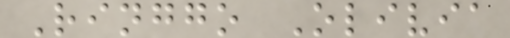Ringgo Olivia
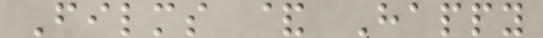Films & Happy
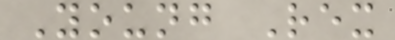Young Rex
